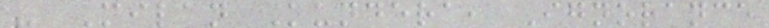- Milan Kundera, Ignorance
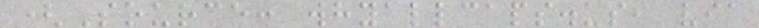(Source: whyallcaps.us, via
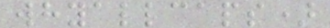whyallcaps)
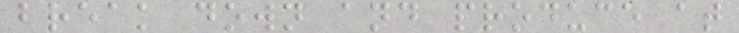break down and produce at
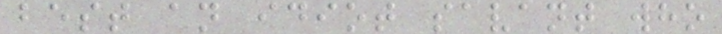best an idiot savant who
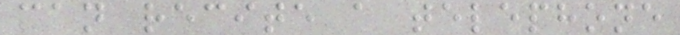can recite a telephone
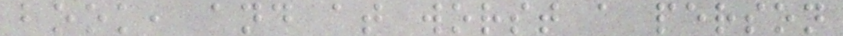book, and at worst a person
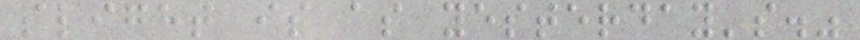slight is as yesterday's."
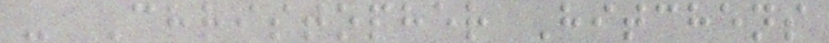- Christopher Hitchens
